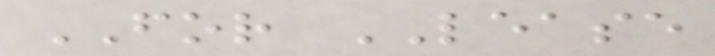FOR LEASE
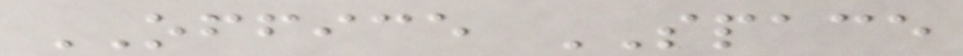OFFICE SPACE
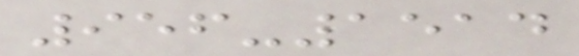956-1514
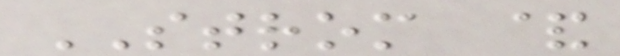STROM &
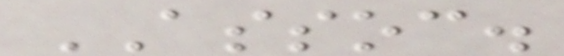ASSOC.
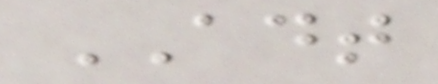ADT
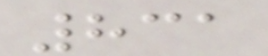831
